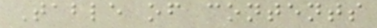Table of contents
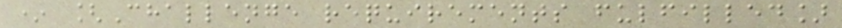* [Challenge requirements fulfilled]
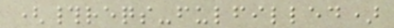(#reqs-fulfilled)
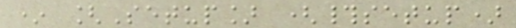* [Setup] (#setup)
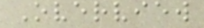Overview
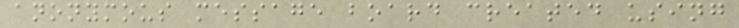anonymous message board created using
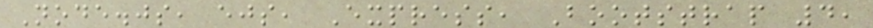Node.js, ejs, Express, Bootstrap 4,
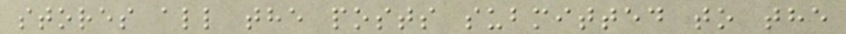stores all the posts submitted to the
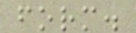form.
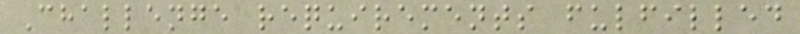Challenge requirements fulfilled
